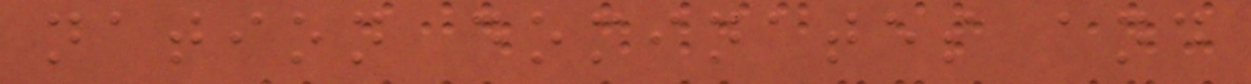nation dominates and
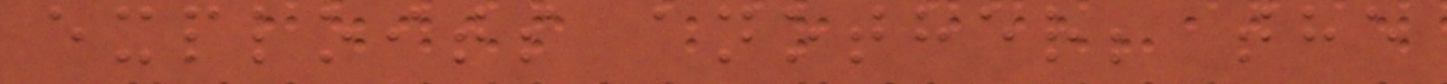exploits another; the
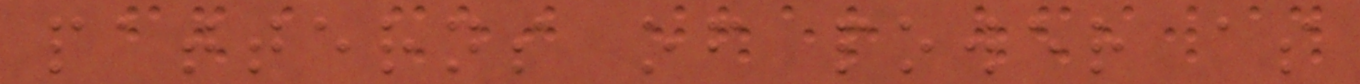patterns of power as
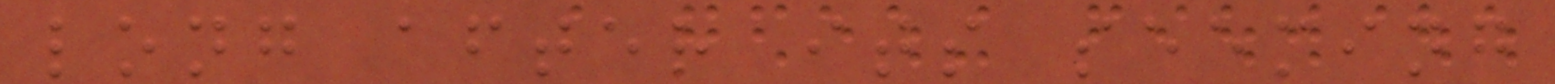long after its seeming
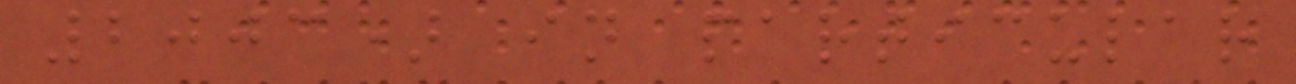2003) in particular
